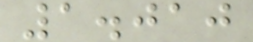1.010
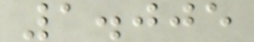1.005
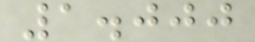1.000
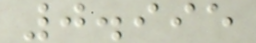0.995
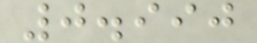0.990
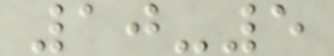10-5
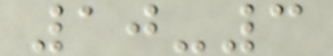10-3
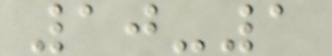10-1
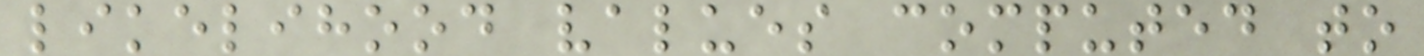likelihood values computed to
